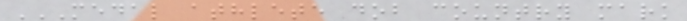MEDAL ATHLETE DOB COUNTRY MARK
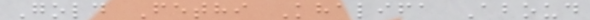Gold Fethi Khalifa Aboud
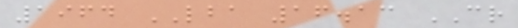1964 LBA 16.13 CR
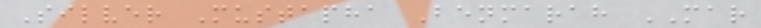Silver Mustapha Benmarah MAR
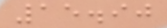15.90
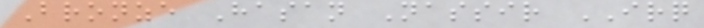Bronze Hasan Nassir IRQ
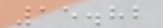15.82
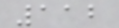112
